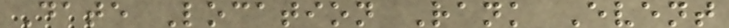Date Location Rank Event
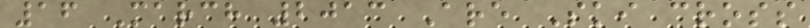16 March 2013 Are Ski cross
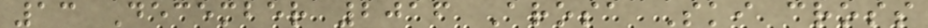13 December 2016 Arosa Ski cross
